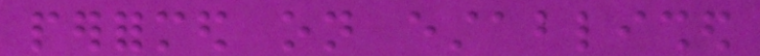performed on established
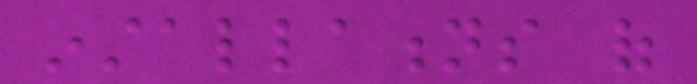installations of
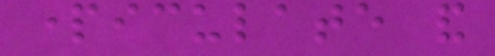particulate and
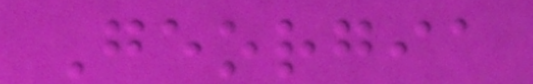Georgia
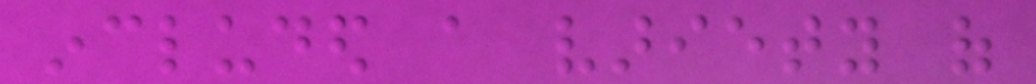included a variety of
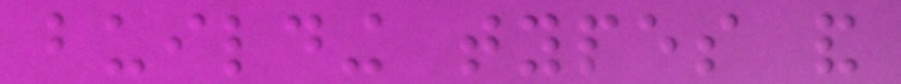building types and
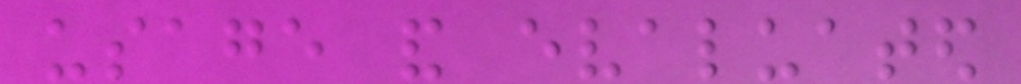usage and evaluated
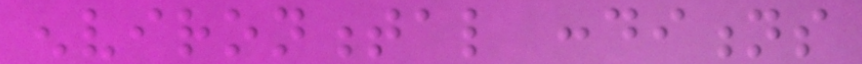environmental conditions
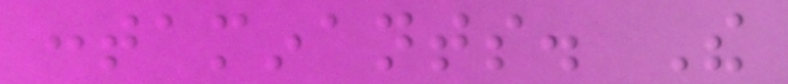contaminants. The
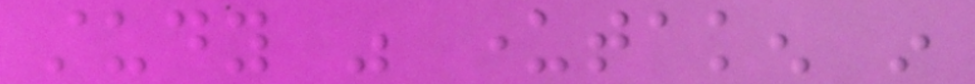study was undertaken in
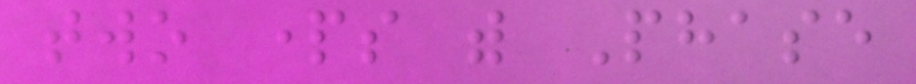two parts with Phase
